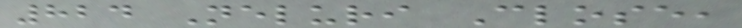824 Neluri Close,
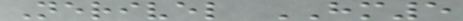Nerivel HM5
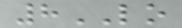8LO
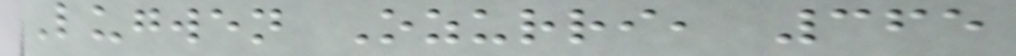Lugwen Ozurri, 365
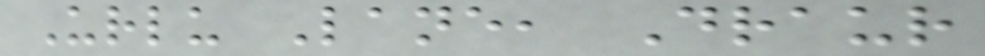Urlu Lane, Draur
